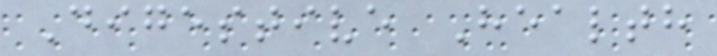Digestive Health
